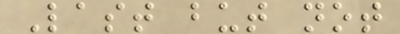Last but not
